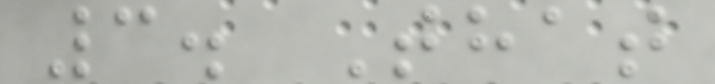3. That
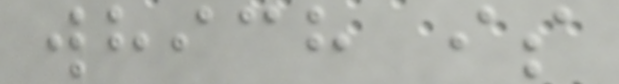which is
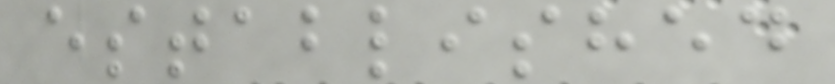established
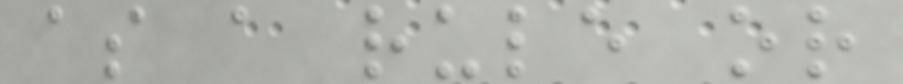as a rule or
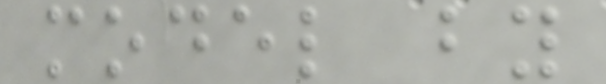model by
